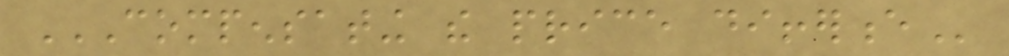COMPENSATING THE PRICE DIFFERENCE
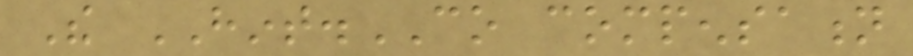The HINT.CO compensation
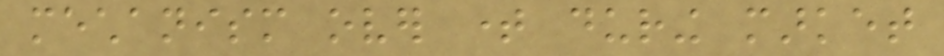mechanism over time during market
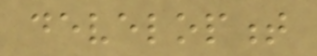development
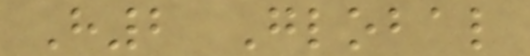H2 Global
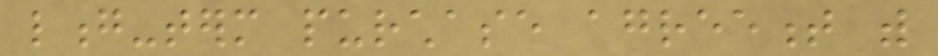long-term purchase agreement with
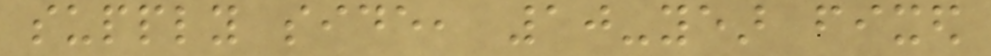supply side, 10-year fixed
